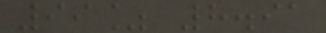99% 8.91
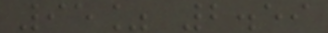95% 2.59
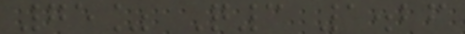75% Q3 1.26
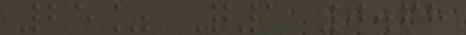25% Q1 0.68
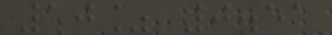10% 0.51
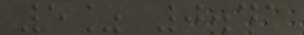5% 0.41
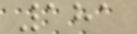181
